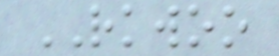RKWOO
